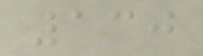130
